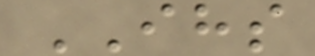IHS
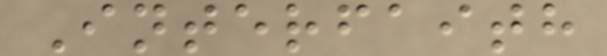Interfaith
